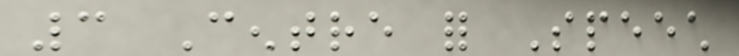3 Centre for Speech
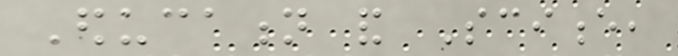Education and Science,
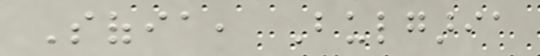Sofia, Bulgaria
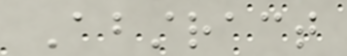Abstract
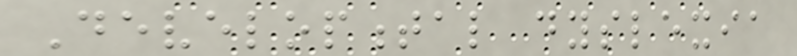Developmental dyslexia
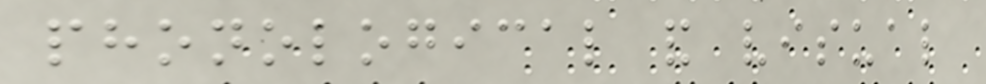phonological and visual
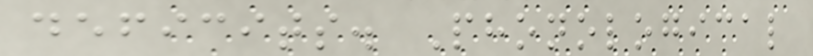deficits. Phonological
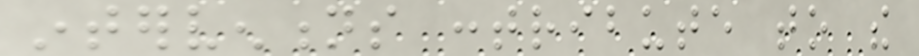interventions contribute to the
